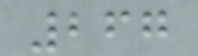267
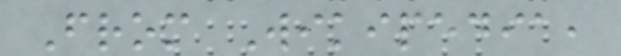From Wikipedia,
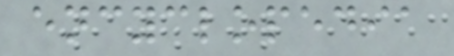encyclopedia
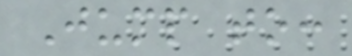Jump to:
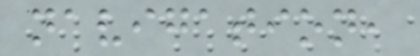navigation,
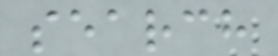search
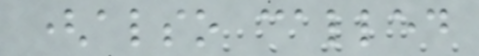(also called
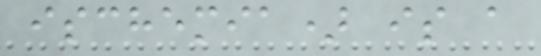ischemia) is a
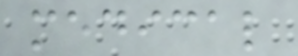medical
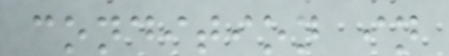condition in
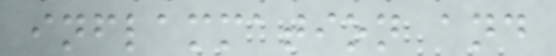inflammation and
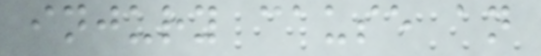injury cause an
